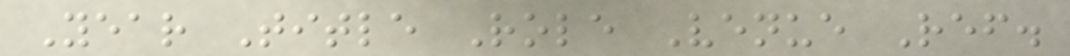Year Title Role Venue Ref.
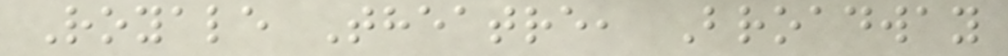Royale Theatre, Broadway
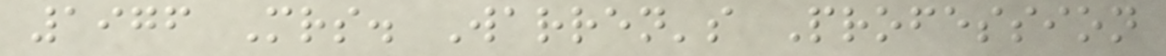1976 Mrs. Warren's Profession
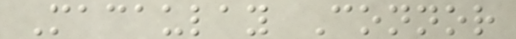Macaulay Connor
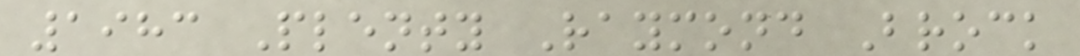1983 Plenty Raymond Brock
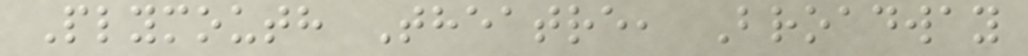Plymouth Theatre, Broadway
